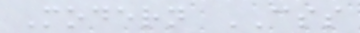Modern CSS
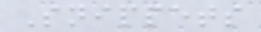Snippets
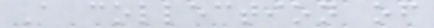A collection of
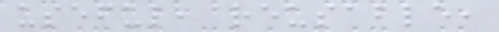useful, reusable,
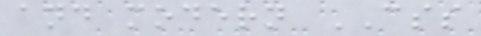and modern CSS
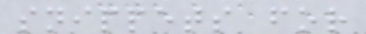snippets for
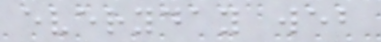everyday web
